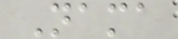Nama
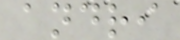andri
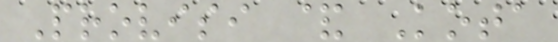Provisi & Kota
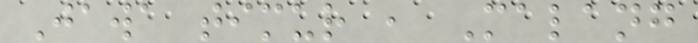Jawa timur , Malang
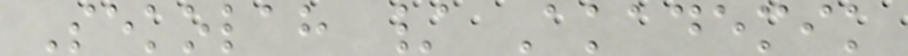Sekolah / Akademik
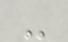-
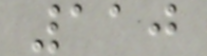110
